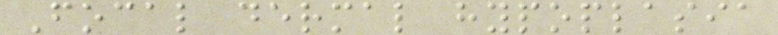Focal dermal hypoplasia
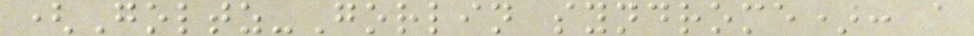(Goltz-Gorlin syndrome): a
